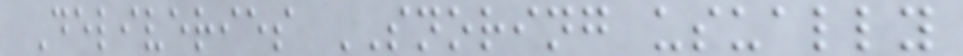Deliveries SNORING usually
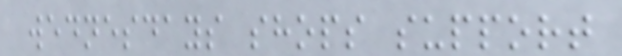wednesdays shops support
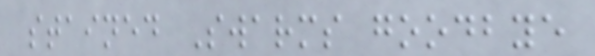stained Swarms goodbye
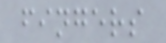fingers
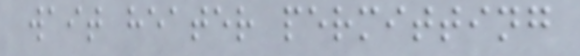wait heater permitting
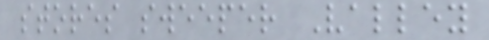stores sweeper Valley
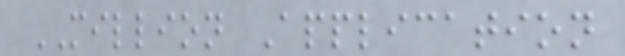MILLION Application
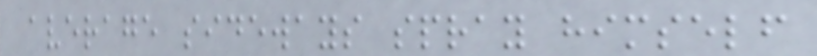average sideways spray himself
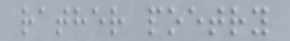rather poetry
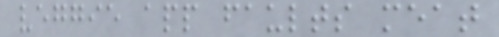veggie app faults meat
